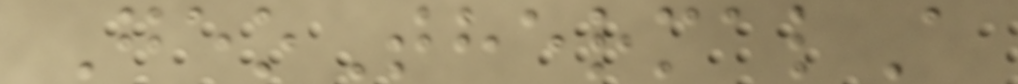GeoThermalA
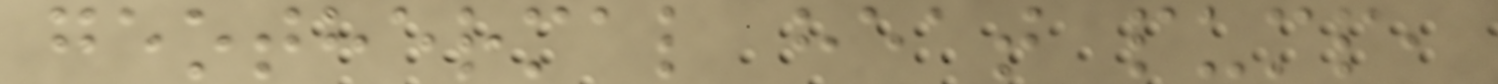geothermal heat pump,
